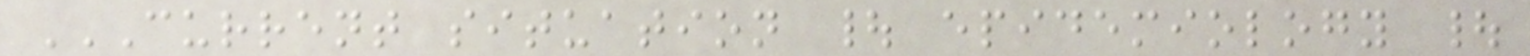CURRENT SITUATION | EPIDEMIOLOGY |
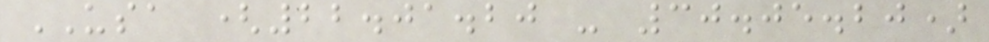USA (22.01.20 - 30.05.20)
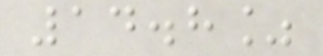14.8%
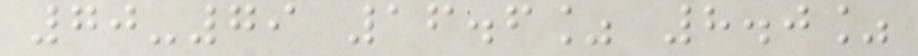70-79 16.6% 8.0%
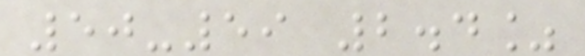50-59 2.4%
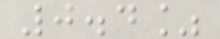0.4%
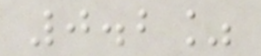0.2%
